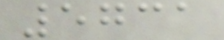5731
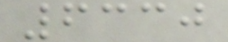6330
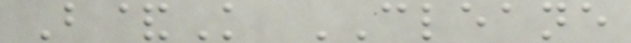B&K CLEANE
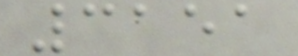3151
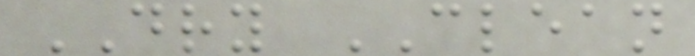DRY CLEAN
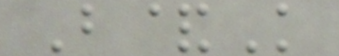B&K
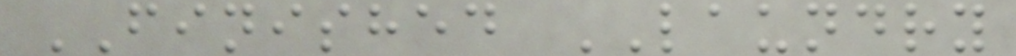FINISHED LAUNDRY
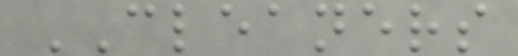CLEANERS
